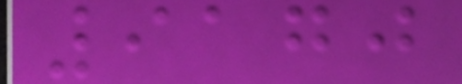9170
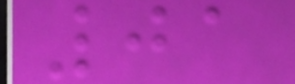01
